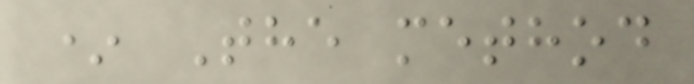* The method
